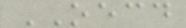OECD
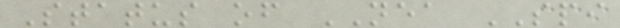Status of NEA SPI
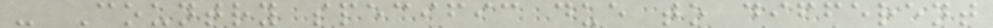- Country specific due to different
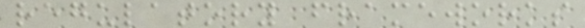regulatory frameworks
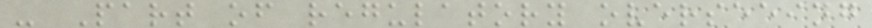- Part of regulatory overseeing
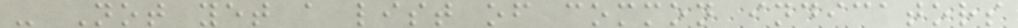- Not yet a list of common indicators
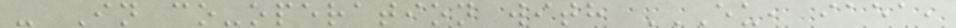- In co-operation with EU, IAEA,
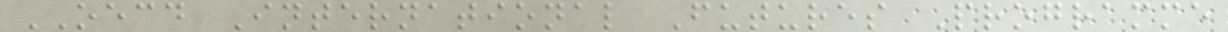OECD International Futures Programme
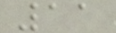11
